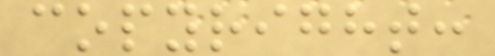copyright:
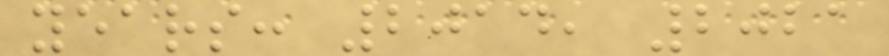years: 2014, 2021
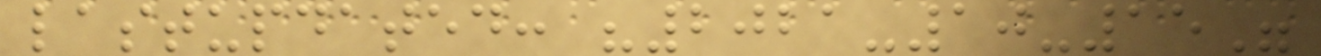lastupdated: "2021-10-15"
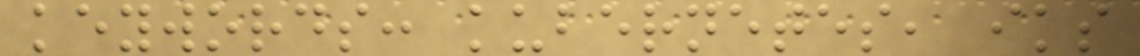keywords: kubernetes, iks
